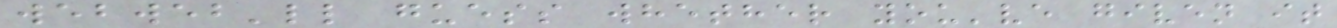webweb'll guess whether you've given it
